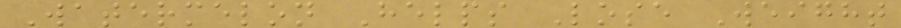Watermelon Helps Lose Weight
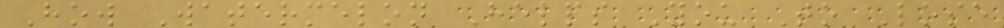How Watermelon Helps You To Lose
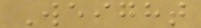Weight
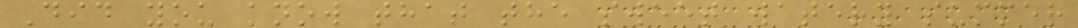Did you know that the sweet watery summer
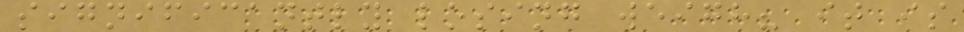significantly losing weigh? it is
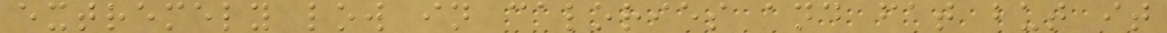extremely low in calories and fat but it
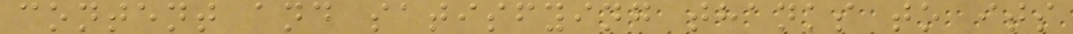content and satisfying thanks to its
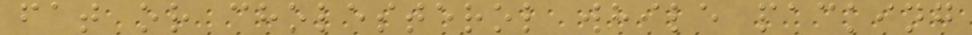fat or cholesterol while packing
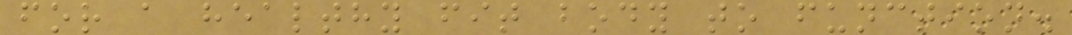for a healthy fit body to function.
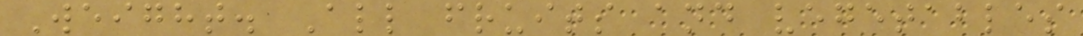Weight. All fruits and vegetables
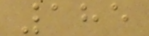185
